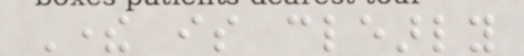There is clearly
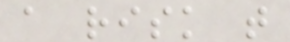a risk that
